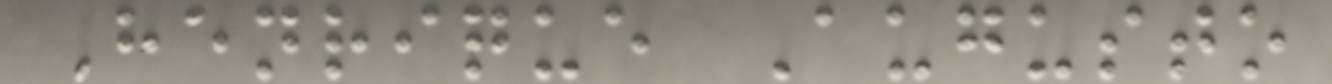Henrique Augusto
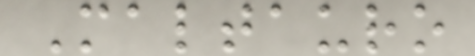Maltauro
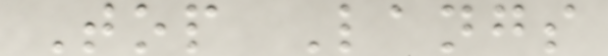Top Langs
